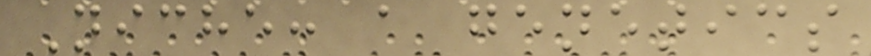Niche: a genetics
